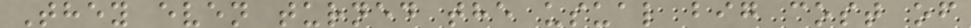They even turned the usual big cost of
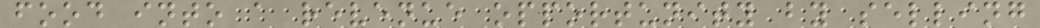food into a revenue opportunity by selling
